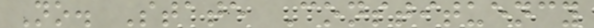No. State Constituency
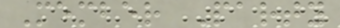Member Party
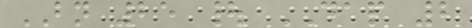BN 25 | DAP 2
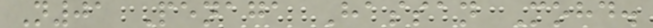N01 Penaga Hassan Mohd.
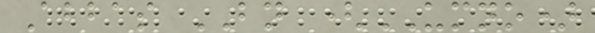Abbas BN (UMNO)
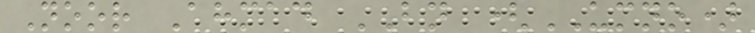Noor Ahmad BN (UMNO)
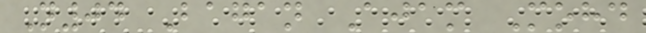N04 Bagan Ajam Mohd
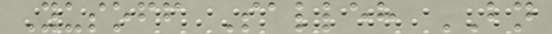Yusoff Salleh BN
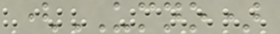(UMNO)
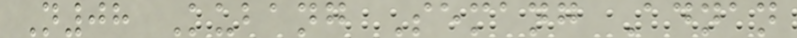N08 Kubang Semang Adnan
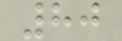80
